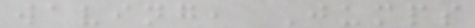waving, Jumps
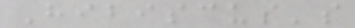Hibiscus's
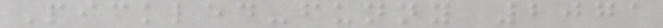Pickled-funny 2071
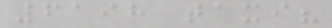6198 taxi?
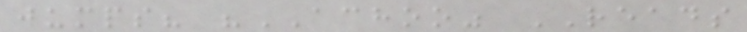jumps? "ACHOO" READS
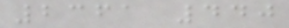2361 440
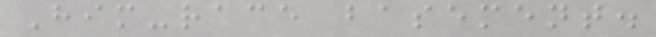Him-race basement.
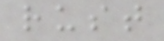rust
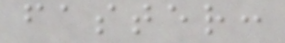faster:
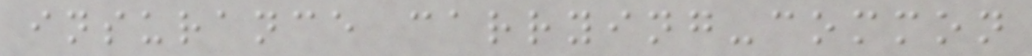insurance carrying-common
